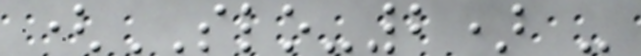(SLO-2) -
